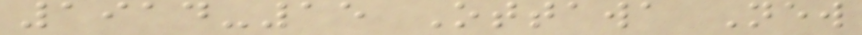1914-15 Ottawa New
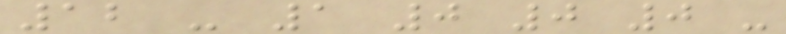12 - 1 0 0 0 -
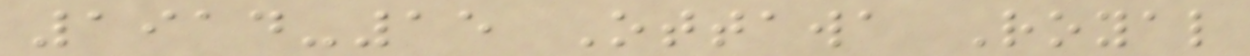1914-15 Ottawa Royal
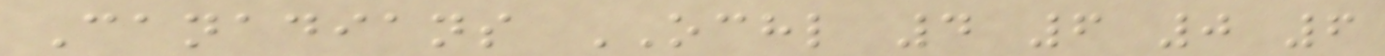Canadians OCHL 4 6 0 6
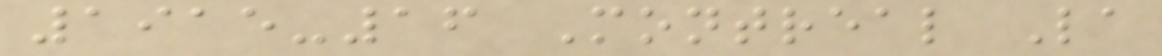1915-16 Montreal La
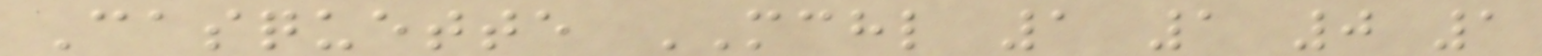Casquette MCHL 1 1 0 1
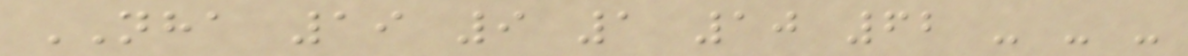NHA 19 9 1 10 62 - - -
